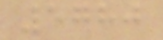5780
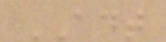ADT
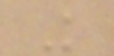K
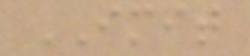IMIT
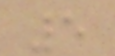5
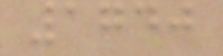1740
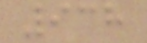938
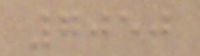7050
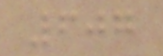607
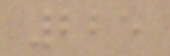225
